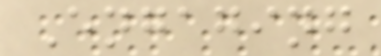Engaging
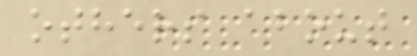others about
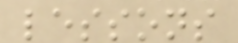lessons
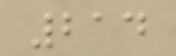214
